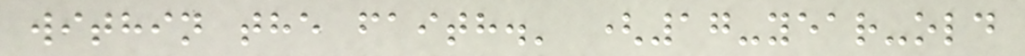within the faith.' (17-year-old
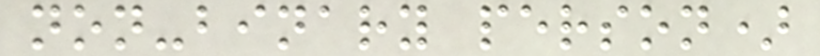non-binary person)
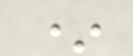*
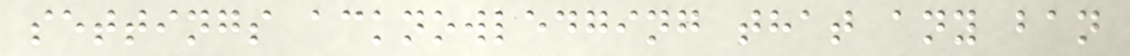settings acknowledging that any ban
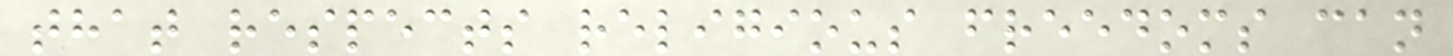that respects religious freedoms can
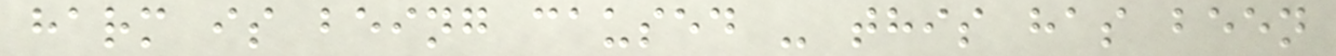harm is being caused - this has been
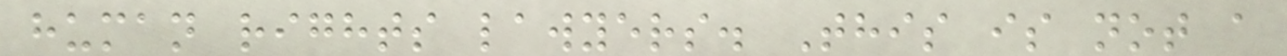human rights lawyers. This is not a
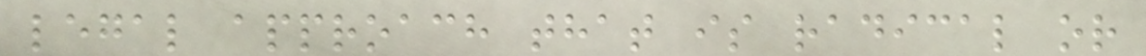legal approach that is radical or
